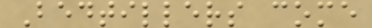Bedtillers come
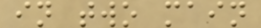in two main
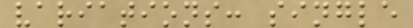variations: single
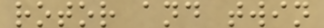rotor and twin
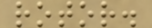rotor.
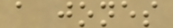a jones
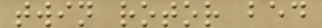twin rotor bed
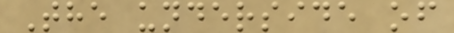The underside of
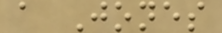a Jones
